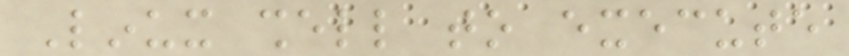Linux shell to execute
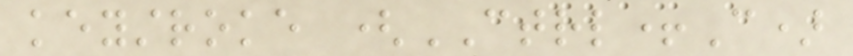keystroke (CTRL+C)
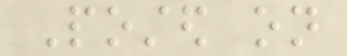Posted on
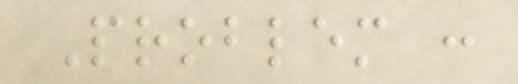Problem :
